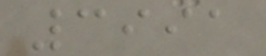3991
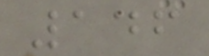146
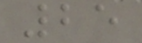25
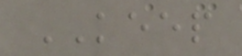KEEP
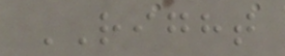RIGHT
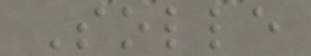Solle
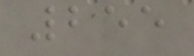255
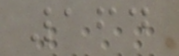164
